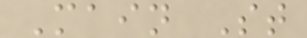Main St
